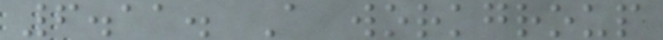6.11. A workgroup
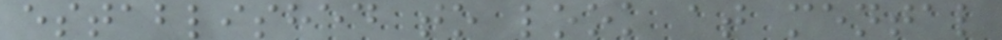established to look at mental
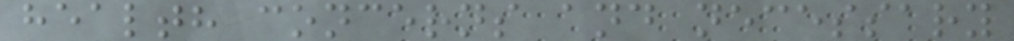health concerns and necessary
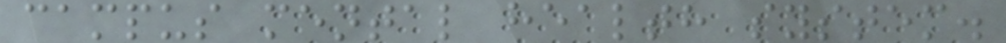campus mental health system.
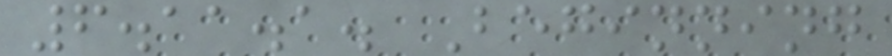6.11.1. Beginning
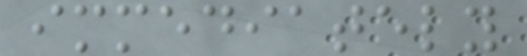immediately
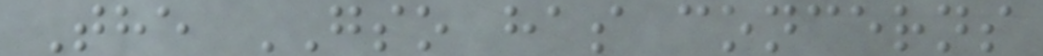The GSO has concerns
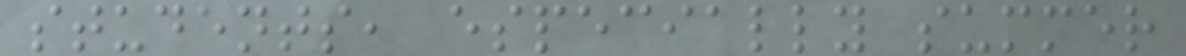students, especially summer
